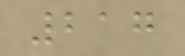217
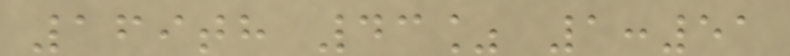169th 43% 1:51
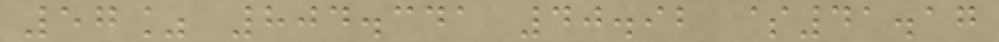57% 804.341 40.92 $41.17
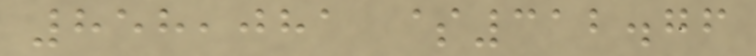858,081 $312.76
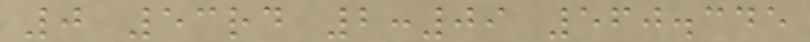0 53rd 2:09 560.345
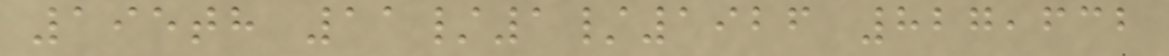195th 11/1/1926 827,632
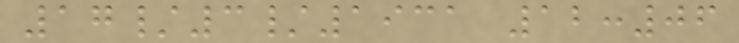17/3/1931 12:06
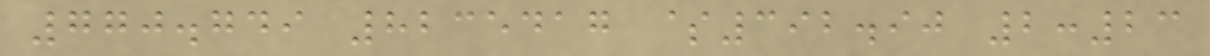770.749 8235417 $392.90 2:23
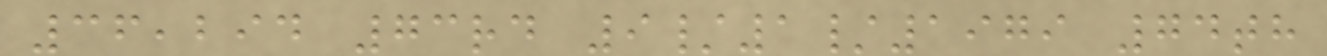36,294 73rd 9/1/1979 74th
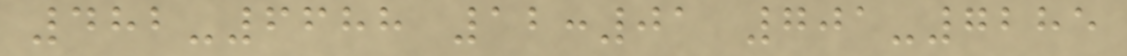482-6688 12:01 701-7285
